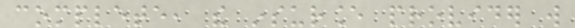complete, the insurance provider will
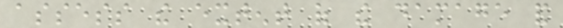assess the extent of the damage and
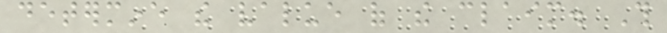determine the value of the claim. This
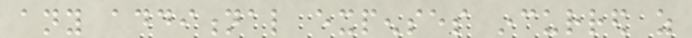any additional expenses incurred as
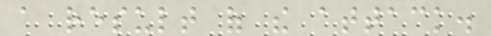a result of the attack.
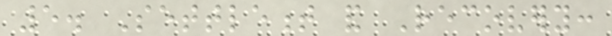5. Settlement and Recovery:
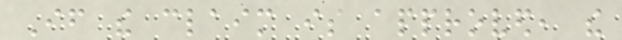If the claim is approved, the
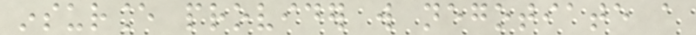insurance provider will negotiate a
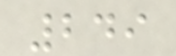249
